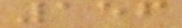156
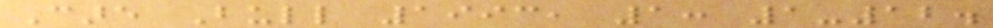Care Bull 1993, 1: 1-12.
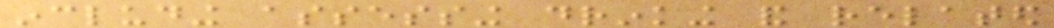including assessing drinking and related
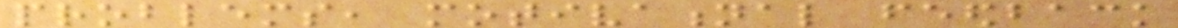problems, motivational feedback
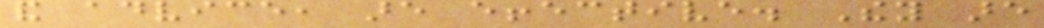and advice, are effective. They are
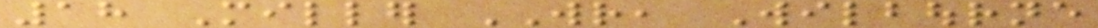18 Miller WR, Wilbourne
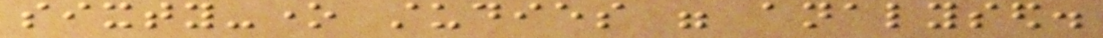sixty-one studies were analysed.
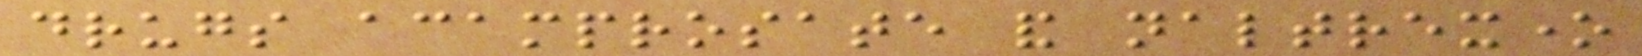drugs acamprosate and naltrexone
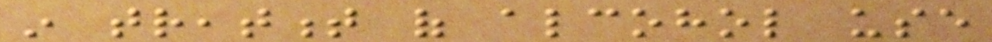in treatment of alcohol use
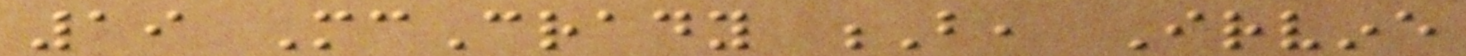19 McCrady B, Irvine
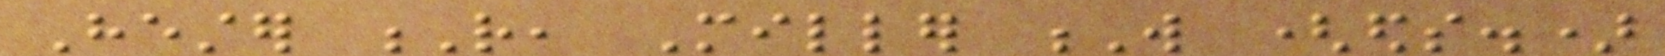Hester R, Miller W (eds.)
